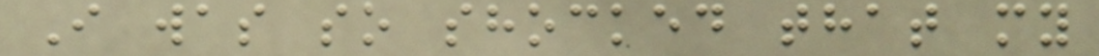I was so shocked that my
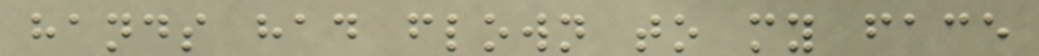hands had flown to my face
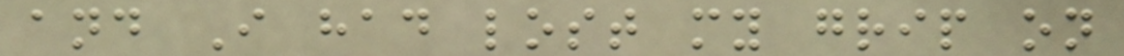and I had lost my grip on
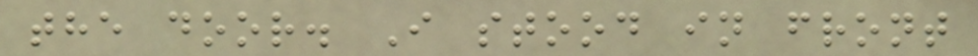the door. I stood in front
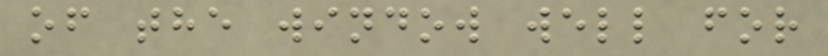of the window well for
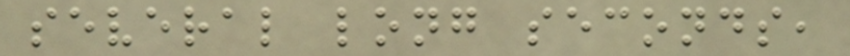several long seconds,
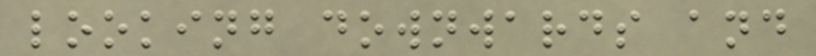looking downwards and
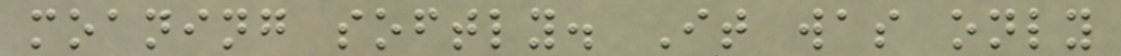moaning softly. It was only
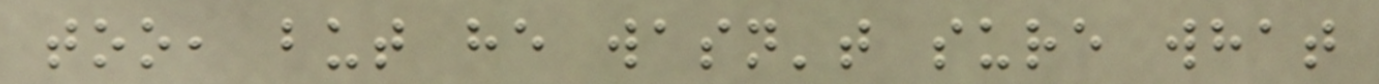too, but he wasn't sure what
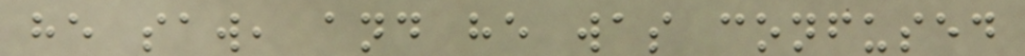he saw, and he was confused
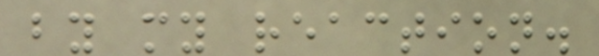by my reaction.
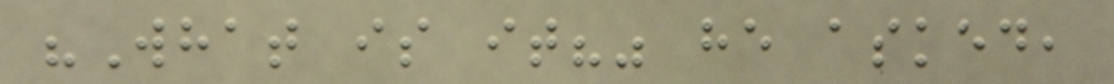"What is it?" he asked,
